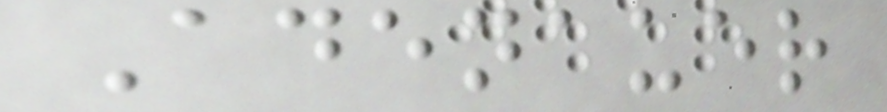Adenauer
